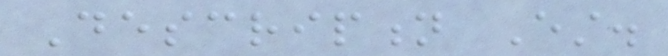Description Est.
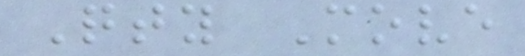Qty Move
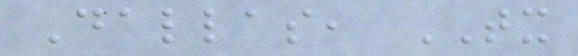Dallas, TX
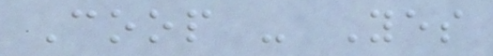Coop - Yes
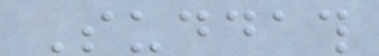Suddath
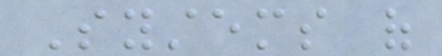Systems of
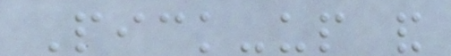Pick-up and
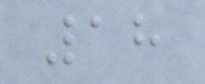18
